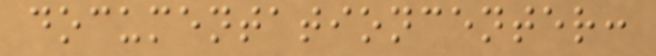documentationcenter:
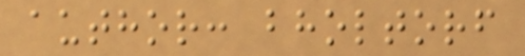author: bholtorf
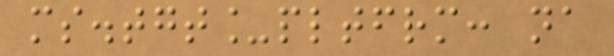ms.tgt_pltfrm: na
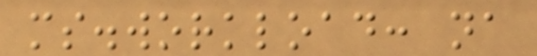ms.workload: na
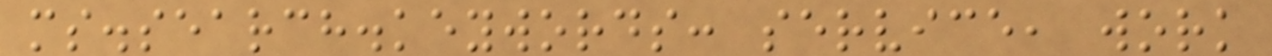ms.search.keywords: service, work
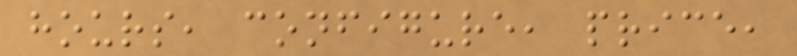hours, configure, price,
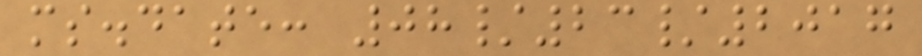ms.date: 08/23/2017
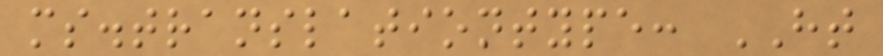ms.translationtype: HT
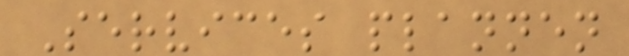Services plannen
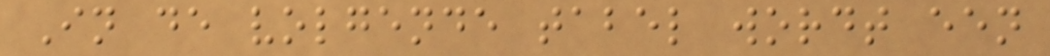In de volgende tabel wordt een
